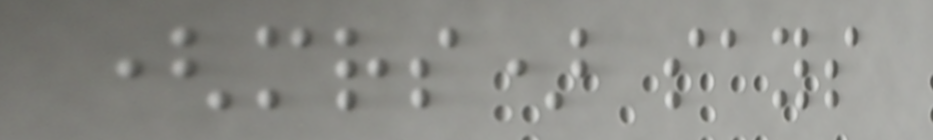(mrs) says
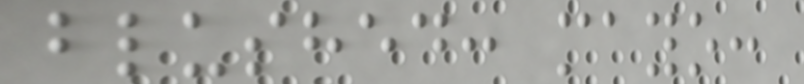blushed: mayo:
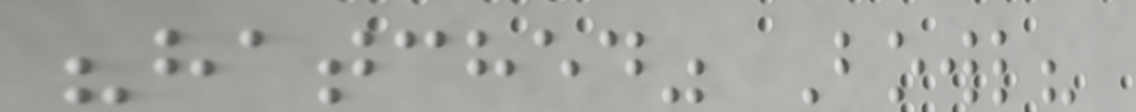"hatched" Bowl?
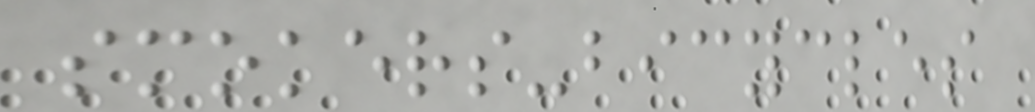smokers-bicycles
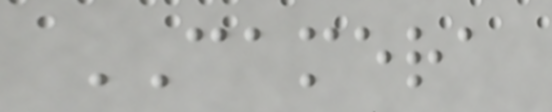CAMERA
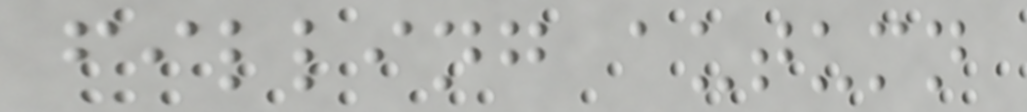filling autumn
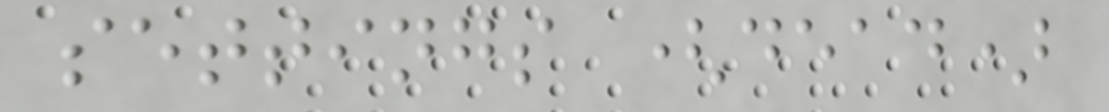settings (dead)
